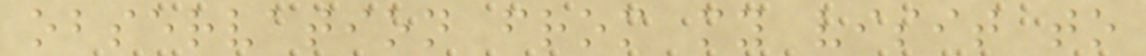observation from my visit to
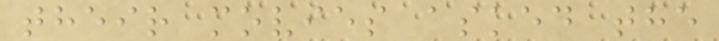their movies asked the
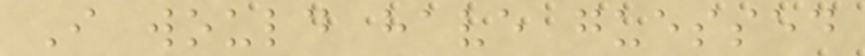I would have guessed
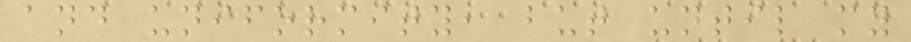and uniformity, but until my
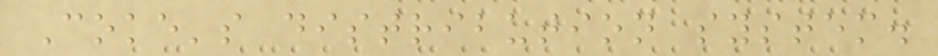Coke's distribution system.
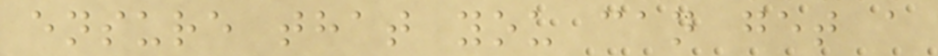ensure that you can get a
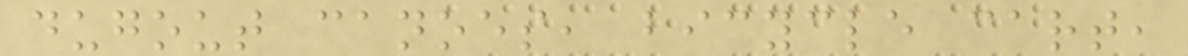dugout canoes, bicycle cart,
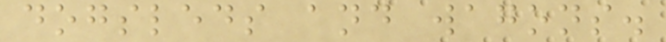dogsleds and wagons.
